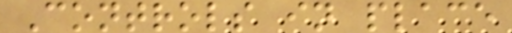Controls in place
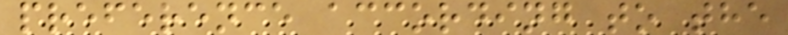preference according to the
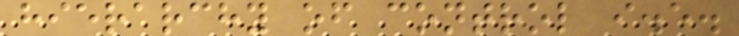hierarchy of control i.e.
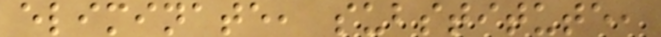eliminate, substitute,
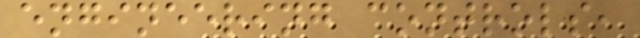engineering controls,
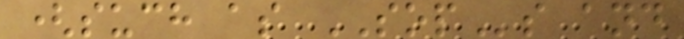(such as SOPs and
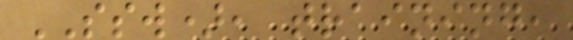SSW), training,
